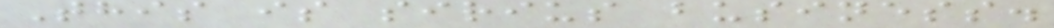This is sirius business.
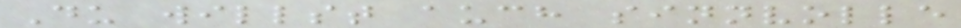Du willst auch sinnvolle
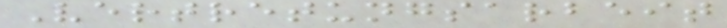Vertretungsarbeit
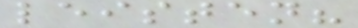leisten?
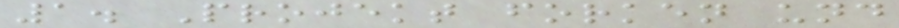1. Projekt forken und
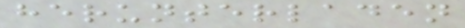herunterladen
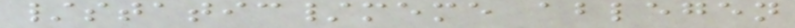/static/meme ablegen
